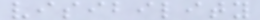visibility
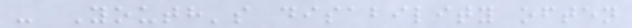- Youth's disability often
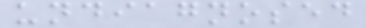undiagnosed
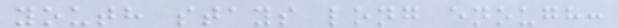youth stays long enough:
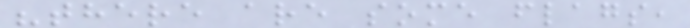"there are some flags,
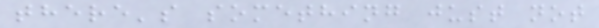there's something just not
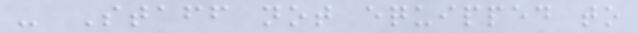- Staff not equipped to
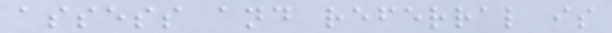assess and referral is
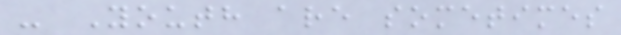- Youth are sometimes
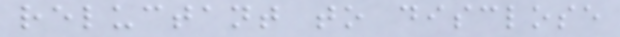reluctant to disclose
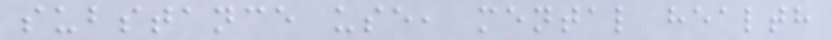substance use, mental health
